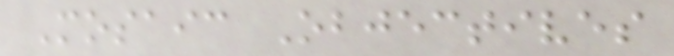Mosaic Objectives
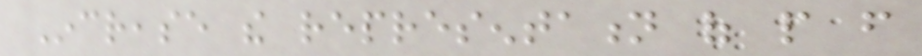Increase the representation of people from
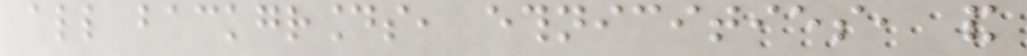all backgrounds, ethnicities, and
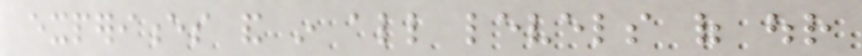experiences and in all levels of our
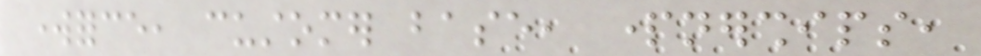workforce, customer base, partnerships,
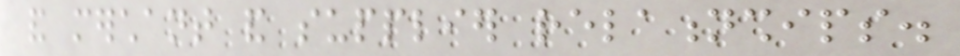and merchant and supplier relationships.
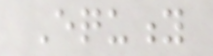Equity
